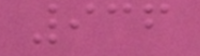936
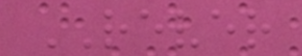REVER
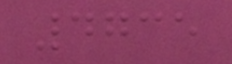4735
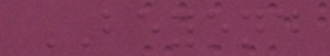BEYOND
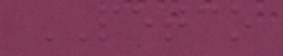PETCO
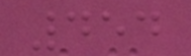454
